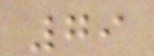79
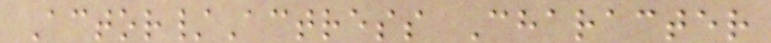Actor/Actress Character
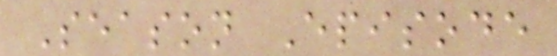Season Episode
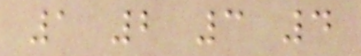1 2 3 4
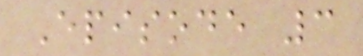Episode 3
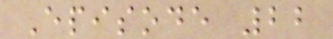Episode 22
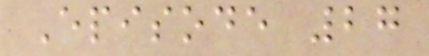Episode 27
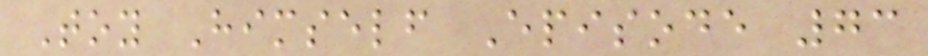Toy Himself Episode 73
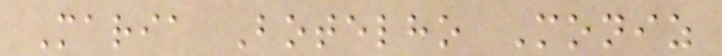Maria Botelho Moniz
